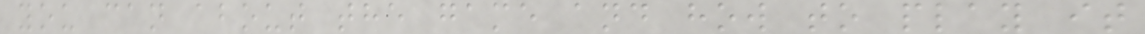you can about the game and how to play it
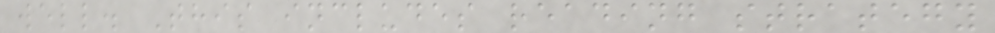well. This includes reading strategy
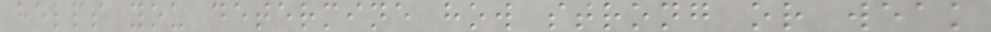helps you determine how strong or weak
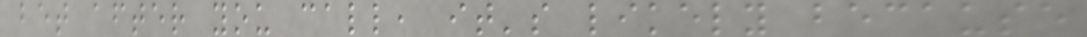bet after you call, it's likely because
